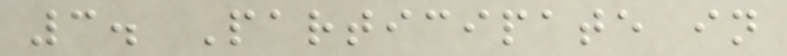3. Participate in
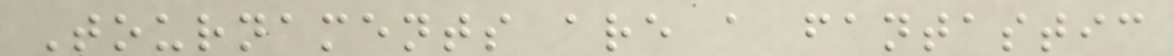Tournaments are a fantastic
